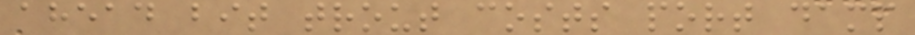ahead bit trout costs port damp
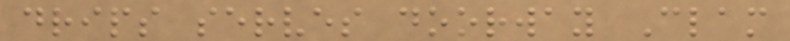drips serves doorway Clam
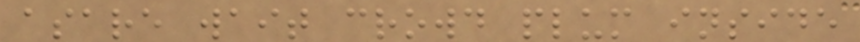asare wait crowd plum inside
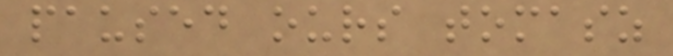paused ours tomasz
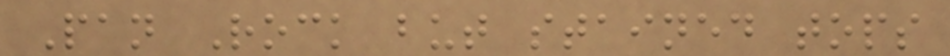Pan Rock but stained tops
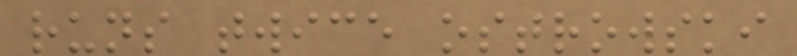runs twice ostrowski
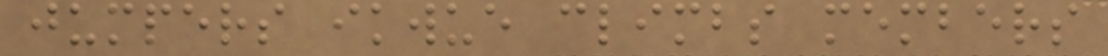jumpers ikwue climbs members
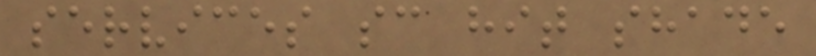services sc hit shade
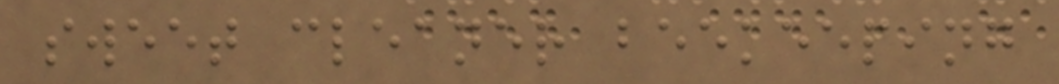sweet cleaner beekeeping
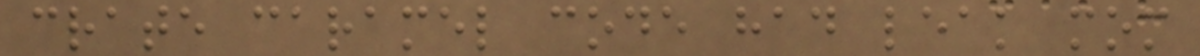crate caramel code had leak mom
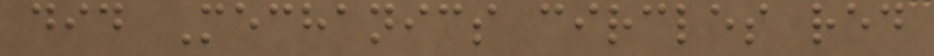did Mechanics circles red
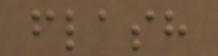flash
